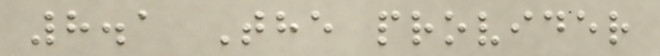8.1 The provider
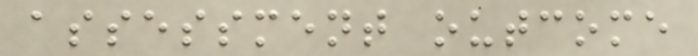assessment outcome
